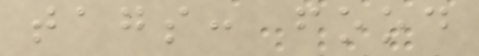tags: food
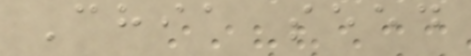Chia seed
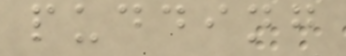pudding
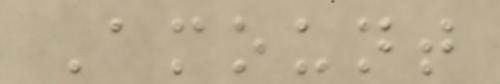Amount
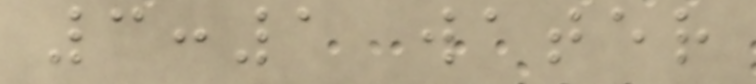3:1 water
